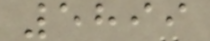5899
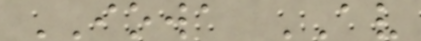IOWA AV
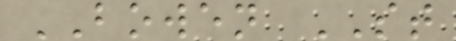BOWEN ST
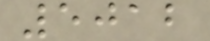5012
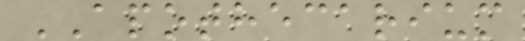APOTHECARIUM
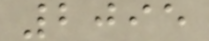2095
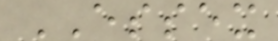ESSEX
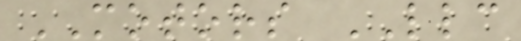MOTORS LLC
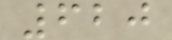620
